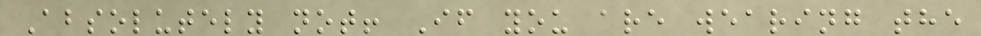Absolutely not! If you are wearing the
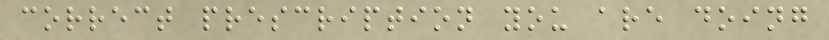correct prescription you are doing
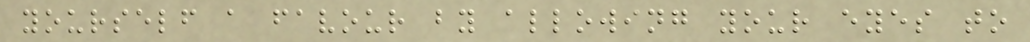yourself a favour by allowing your eyes to
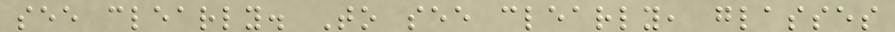see clearly. To see clearly, glasses
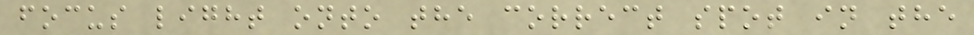focus light onto the correct spot in the
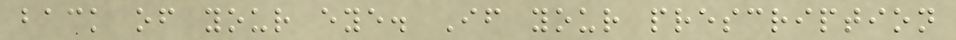back of your eye. If your prescription
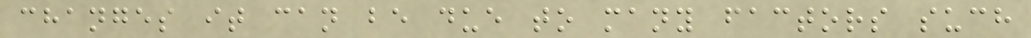changes it can be due to many factors such
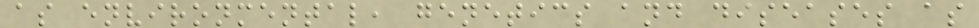as environmental, genetics and diseases as
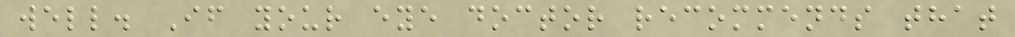well. If your eye doctor recommends that
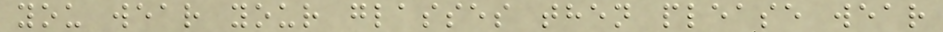you wear your glasses then please wear
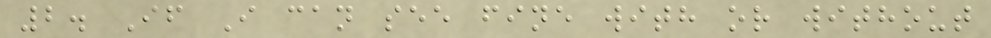2. If I can see fine with or without
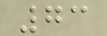73
